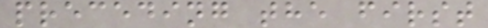preceding the first
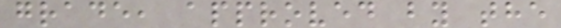grade, approved by the
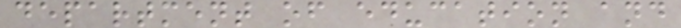department of education and
